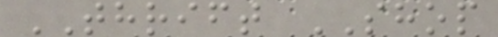THRIFT SHOP
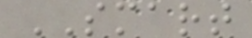SMART
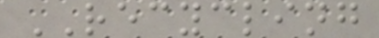RECYCLING
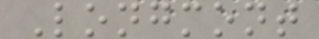Longmont
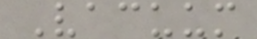Vacuum
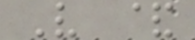V &
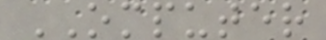OMPUTER
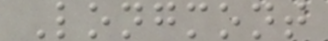Longmont
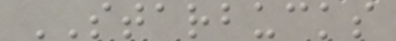STARBUCKS
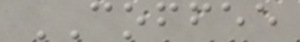COFFEE
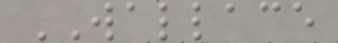WALLACE
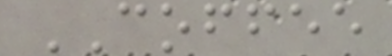COFFEE
